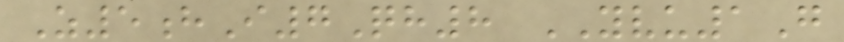Z5hI7Qh8 YVU1G
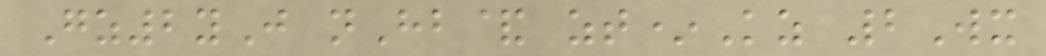Gz2yJ nHb& zt*Kz 2Wx
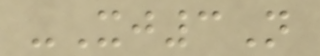-Xj3N
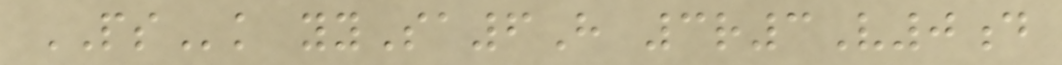PSk yySa6H 3r3V0d
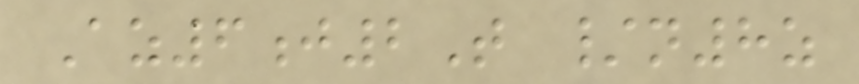Az6j2T /n8z
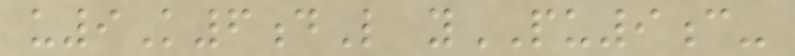u9K6dL yPU9c-
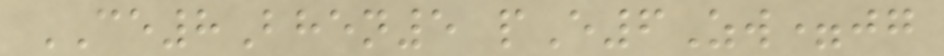CE8Bhen5 pE6Zw=jg
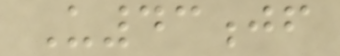U43jf
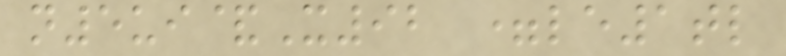n5ui&X92 =le1tl
